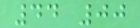44 00
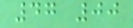47 00
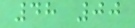48 00
